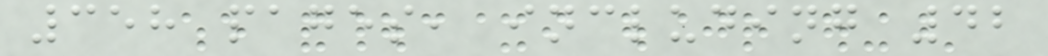358 pages, including 42
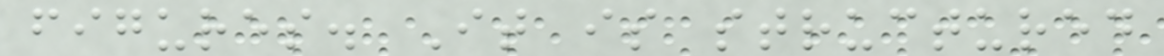figures. It is structured
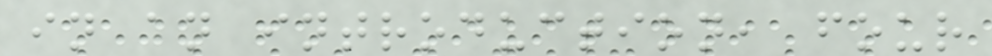in an introduction, four
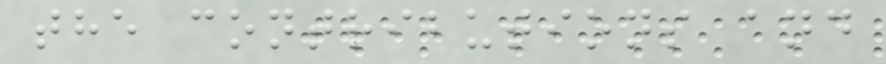the contributions and
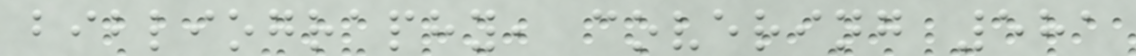bibliography, covering 581
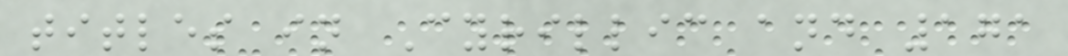titles in Cyrillic and 171
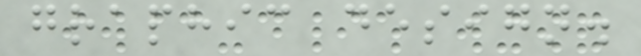graphic design.
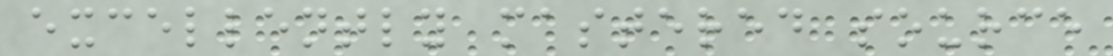excellently mastered source
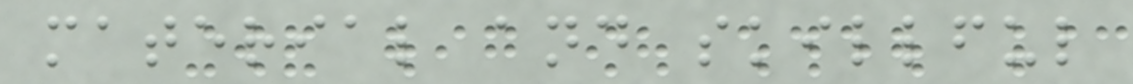material and skillful
